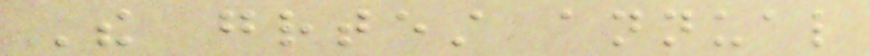The greatest annual
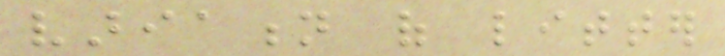variation of litter
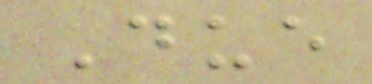Due
